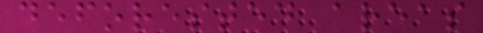deforested areas
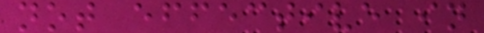not effective in
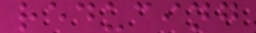reducing
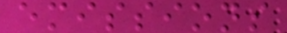emissions
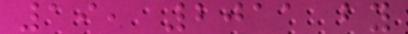19, 2011 by
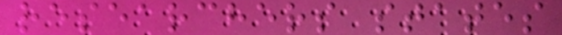researchers states
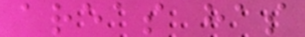areas has
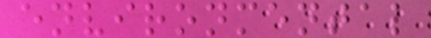environmental
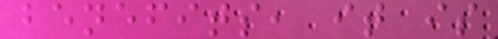benefits, it is
